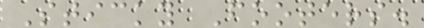Sticky Footers.
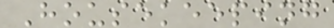Housekeeping
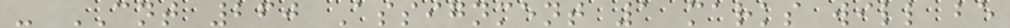- CNT 260 Assignment 1 marks will be
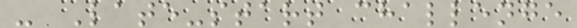- Late-start challenge
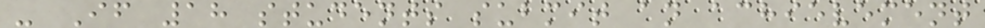- If 18 students submit an achievement
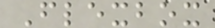Flexbox
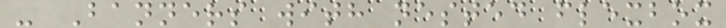- Banners with nested flexbox
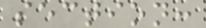section:
